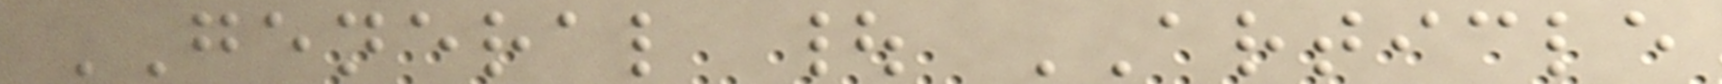GENERAL | ARTICLE
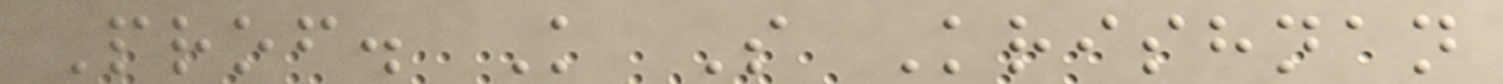Prof. K S Krishnan
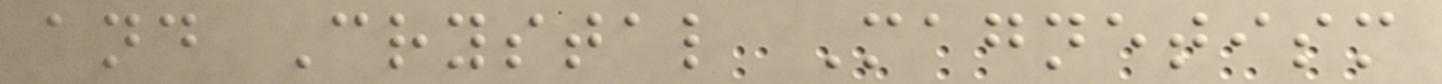and Crystal Magnetism
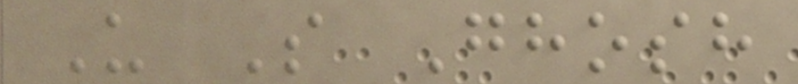U S Ghosh
